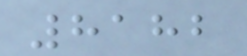8182
